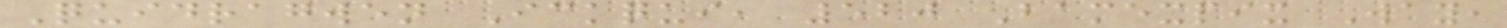Quidragwen Ickqui, 520 Bamexpix Way,
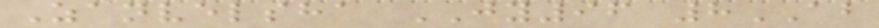Zanvelsha JY96 8AB
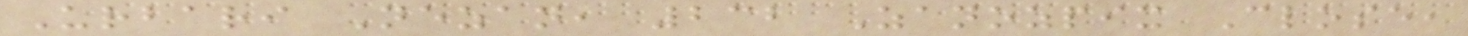Urbari Nezan, 232 Zanozpix Close,
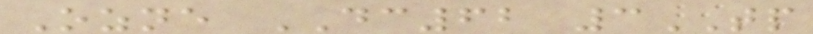Ozne DC62 3TP
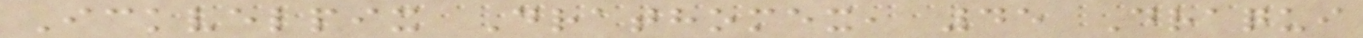Ickvelpix Drathomex, 45 Draqui
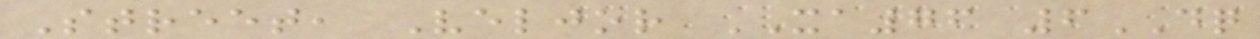Street, Veljor XA76 6DQ
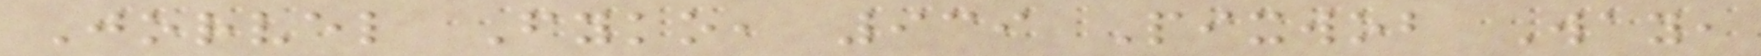Jorvel Fyko, 939 Pixwob Way,
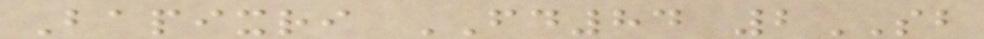Bapixri FD84 2SB
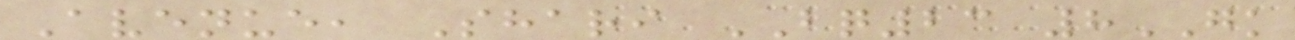Avenue, Shari BQ23 8GK
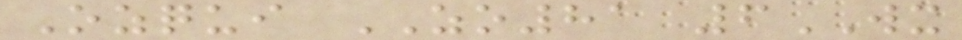Ozqui ZO81 6WX
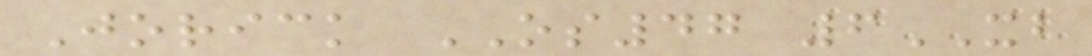Jorick OS47 6XB
